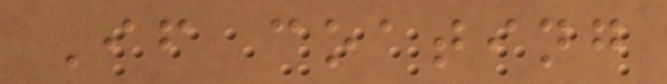If coating
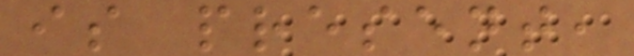is present,
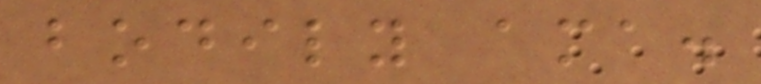bodily ama.
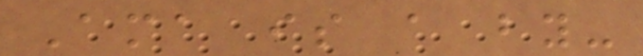Ama is a by-
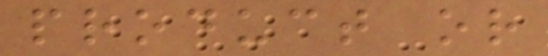product or
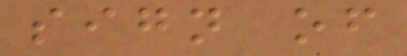sign of
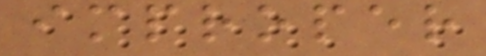improper
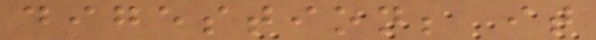digestion; it
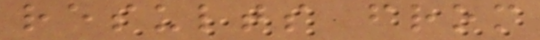results from
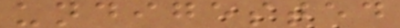undigested
